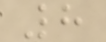8
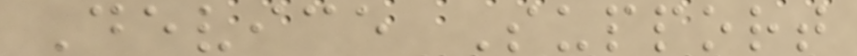Device Support
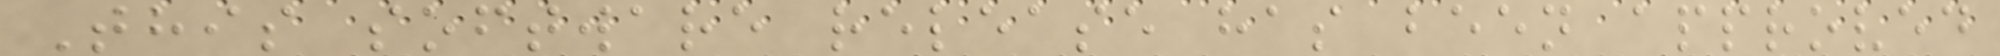This software release has been approved
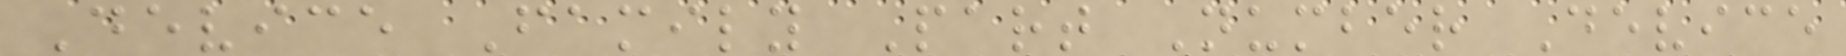Device Family Part Number Device
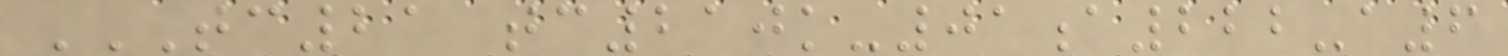TC21 TC210K-01A222-A6
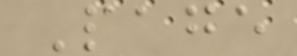Page
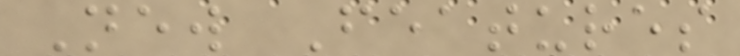New Features
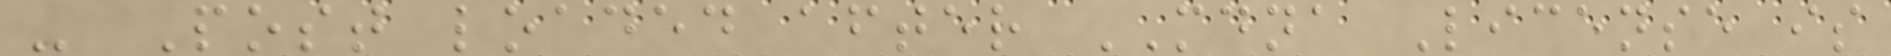- Post loaded after MDNA License is
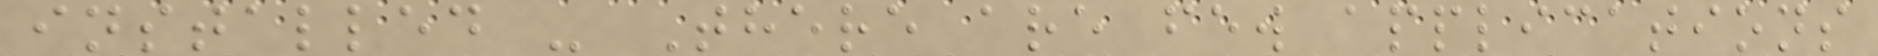installed - There are few applications
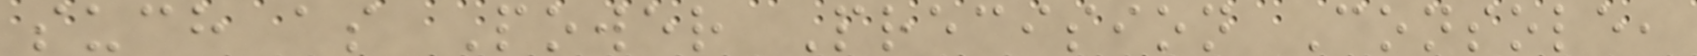such as Power Precision Console,
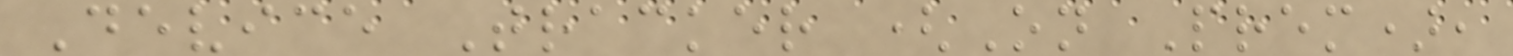Device Tracker (On Prem),
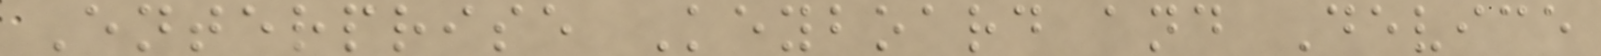Enterprise Keyboard and Device
